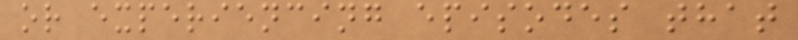or experiencing episodes that
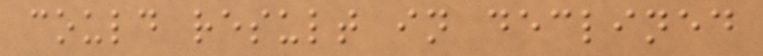could result in declined
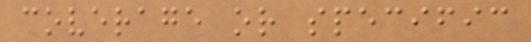coverage or specific
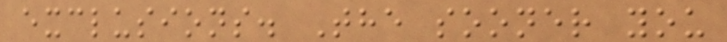exclusions. The sooner you
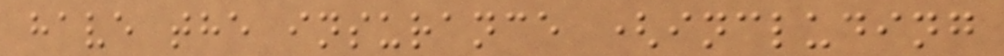have the insurance (including
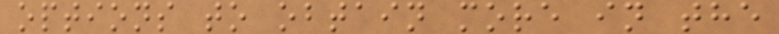options to obtain more in the
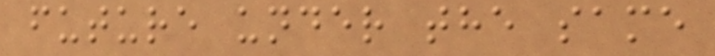future under the same
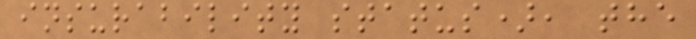insurability status), the
